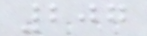207
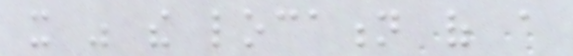it was the location of a
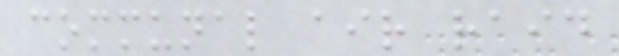communal air raid
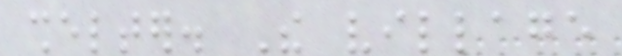shelter. The village
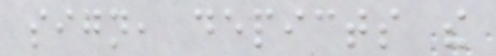sign, depicts the
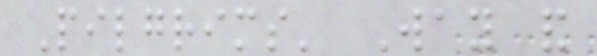Pilgrims' Way and
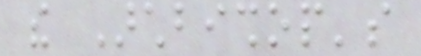the Archbishop's
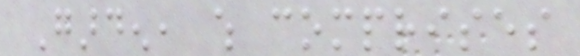Garden, which comprises
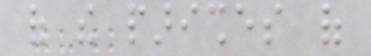of the parishes of
